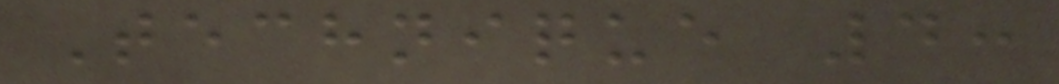Technique 4:
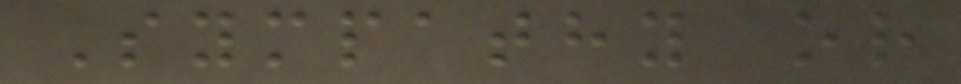Sympathy or
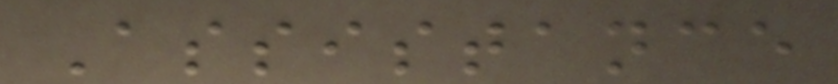Assistance
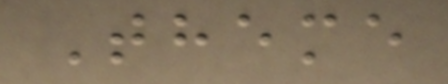Theme
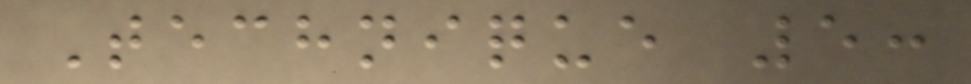Technique 5:
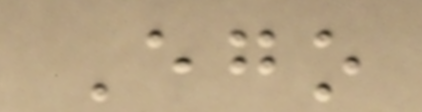Ego
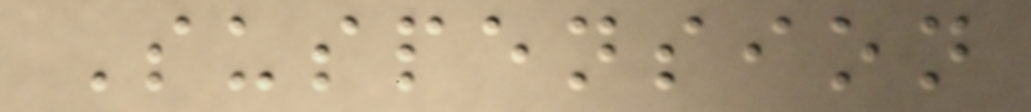Suspension
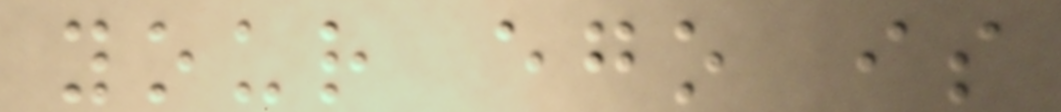your ego is
